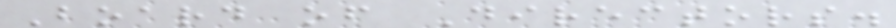Board of Directors.
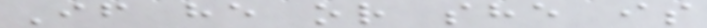If he or she is
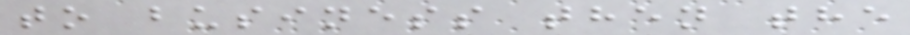to business then the
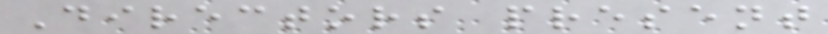Directors present
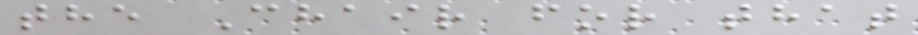the Chair for that
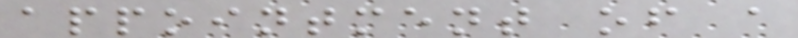appointment of a
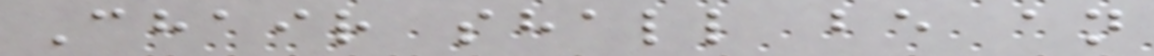Chair shall be an
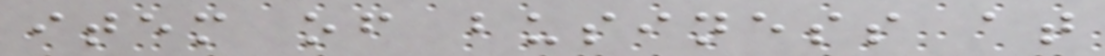item of business at
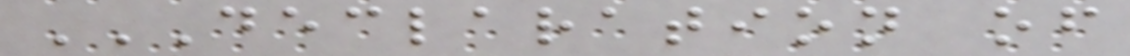DECLARATION OF
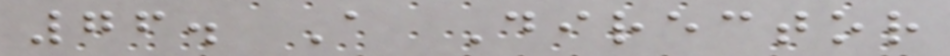76. A Director
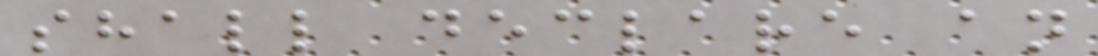shall declare an
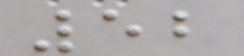52
